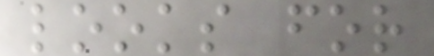looks for
